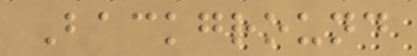Background
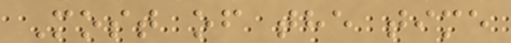Most of the time
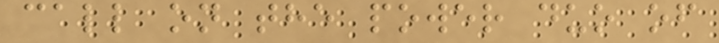call on the power duo of
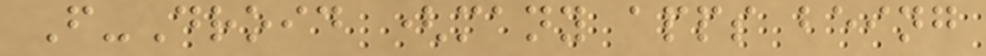F-Droid (many apps being
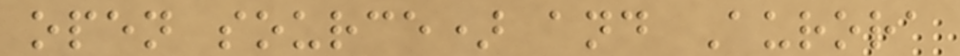open source) and Aurora
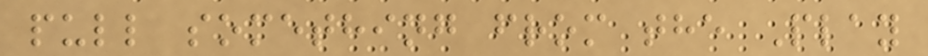pull something from the Play
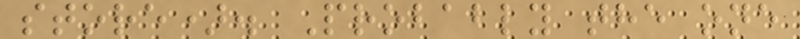store). Probably the one
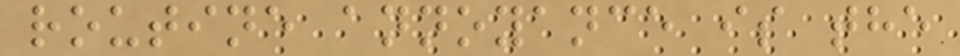routine annoyance is the
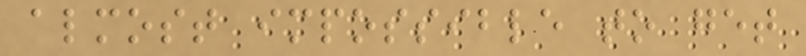almost impossible to get
